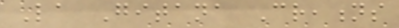La Gitana Creations
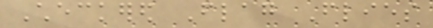Checkered Flag Flies
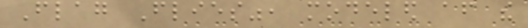Flag Flies", modeled after the
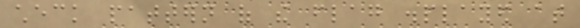check pattern of the flag displayed at
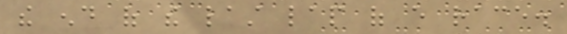the end of the last lap of every race.
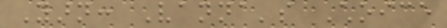Yarn: Vanna's Choice
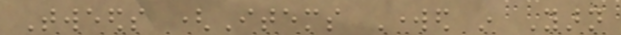Tweeds (Items Worked in Yarn
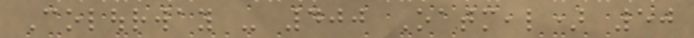Colourway - 400 Oatmeal) 50
